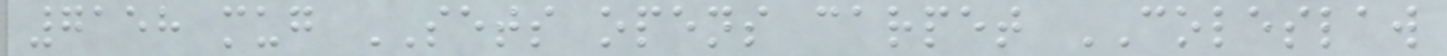7158 mug SETS opens carpet COLESLAW
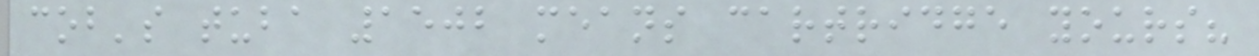cob's tuba 1502 means cartridge yours?
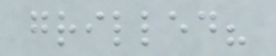grilled?
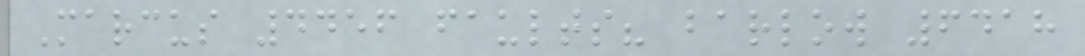Marcus 4456 faults? barlow 6418
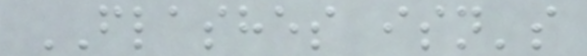FLASHES isn's
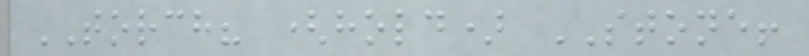TORCH? (hold) STONE!
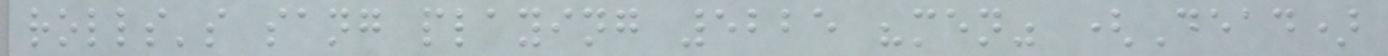rolls's sang playing 5225 "men" (Dead)
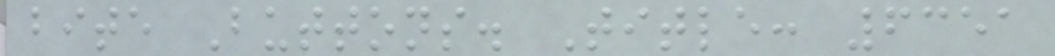bite Buttons. Title: 6351
